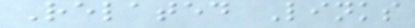Related Links
